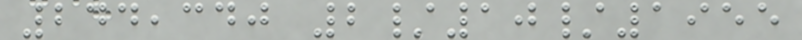244,340 2/10/1955
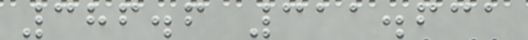386.6 311.631
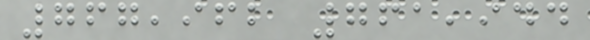767,962 761,944
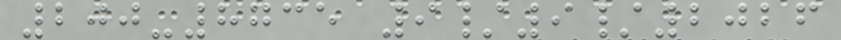200-8735 9/9/2026
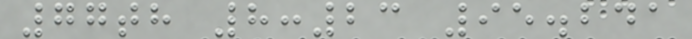77th 8:23 95.241
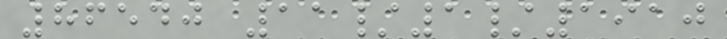86540 11/1/1910
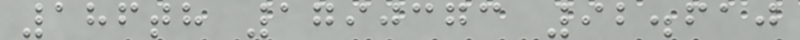186th 1790373 92.610
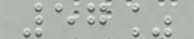57%
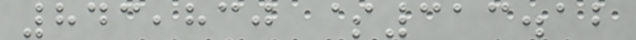843,830 $313.12
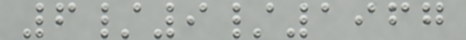6/9/1967
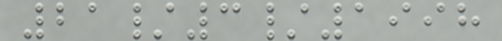21/3/1998
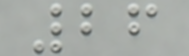26
